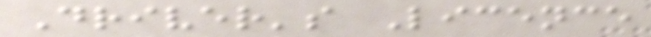Driver's Licence
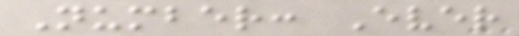Number: Ever
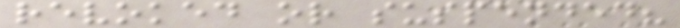revoked or suspended?
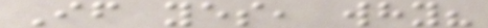If yes, why?
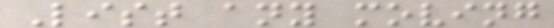List any moving
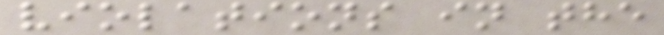violations in the
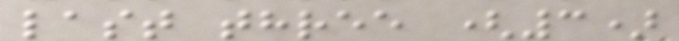last three (3)
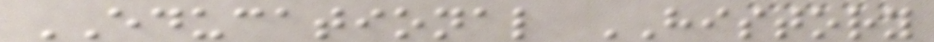EDUCATIONAL HISTORY
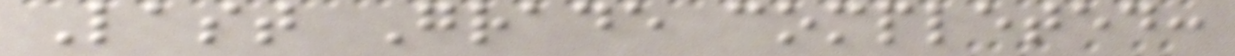Last Grade completed:
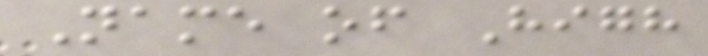Name of High
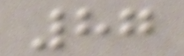87
